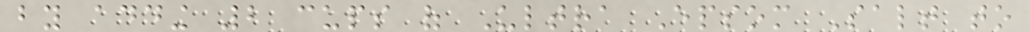by adding 2 cups of Ultra Epsom Salt to
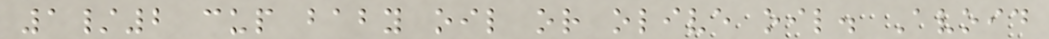1/2 cup baby oil or olive oil. Avoid
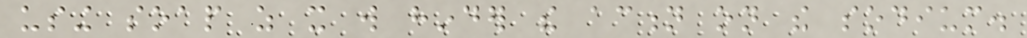using soap as it will hinder the action on the sodium.
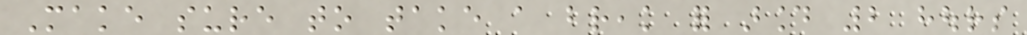Make sure to take a break for around 2 hours
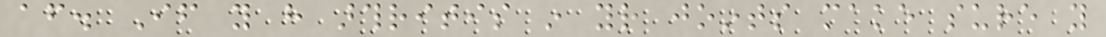after. If you have arthritis in your joints make sure you
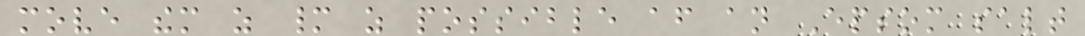move them as many as possible after an Epsom salt
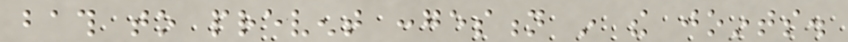bath to prevent congestion in the joints.
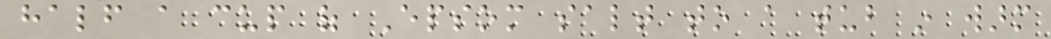half a cup of Epsom salt to a tub in warm
